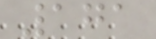171
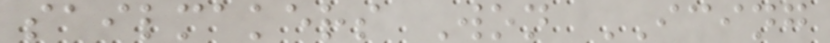sailmakers Won ICING
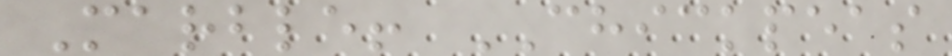Marble! CHICKPEAS
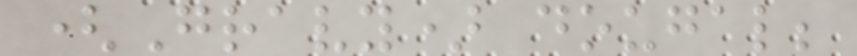(Gravy) dougal;
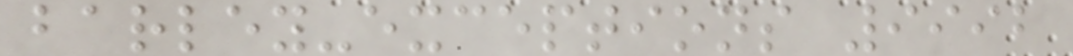barley-exceptions 9992
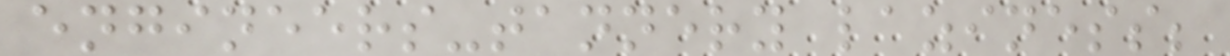engineers-tannery laziness;
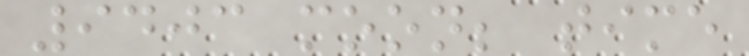9403 moon; time
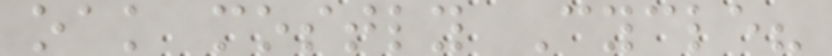oak mostly Cycle?
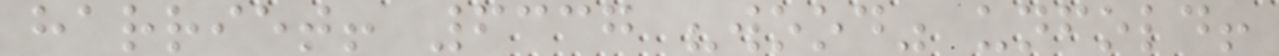harriet! 6337 "wood" unfold!
